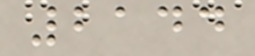2144
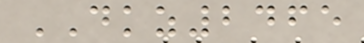DKZ2465
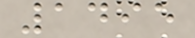1495
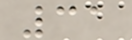31
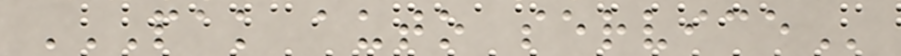PAK AUTO SERVICE
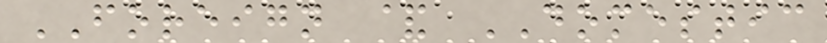FOREIGN & DOMESTIC
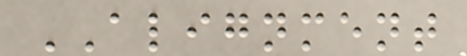ALIGNMENT
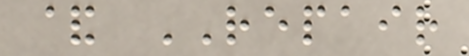& REPAIR
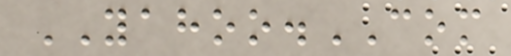YAHOO.COM
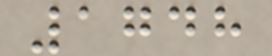1748
